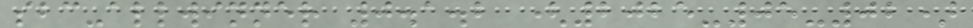sbc-allwinner 0.1.2 (2025-05-02)
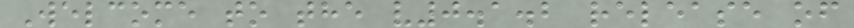Welcome to the v0.1.2 release of
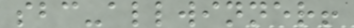sbc-allwinner!
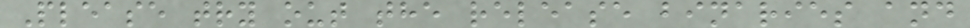Please try out the release binaries and
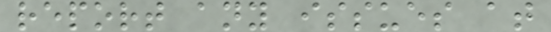report any issues at
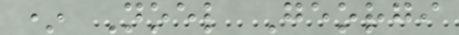* Noel Georgi
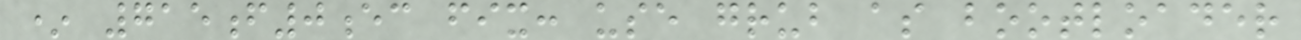* 715f0ec fix: use grub as bootloader
